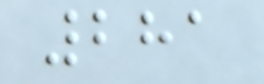281
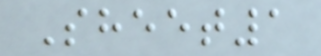Sheet1
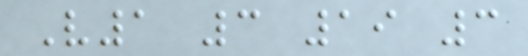V1 3 19 3
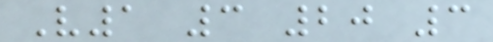V1 3 20 3
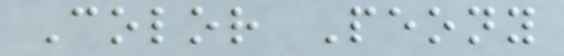Color Peony
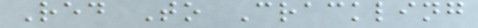Red To Crackling
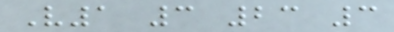V1 3 23 3
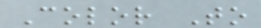Color To
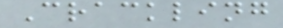Crackling
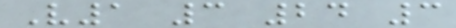V1 3 24 3
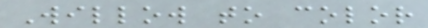Willow to color
